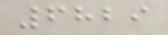6829
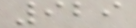929
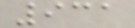931
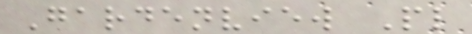Gardenview Pl
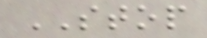STOP
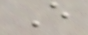E
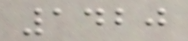1420
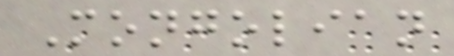Mongolian
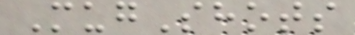MugShots
